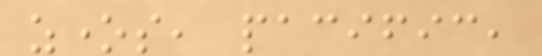zones, pacific,
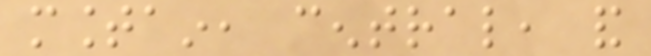mountain, central, and
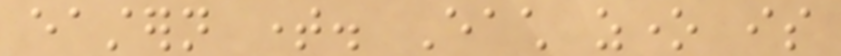eastern time. Each zone is
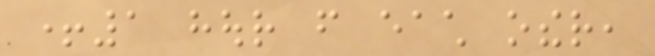+1 hour from each other,
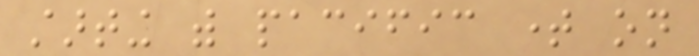starting with pacific time on
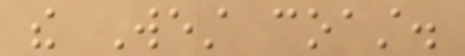the West coast.
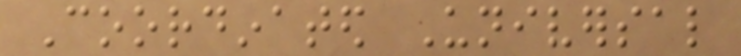Coordinated Universal
